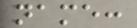name:
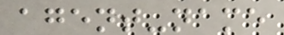agent-name
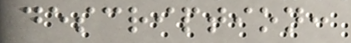description:
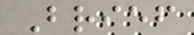Brief
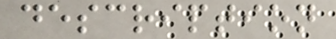description
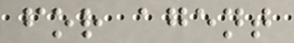for agent
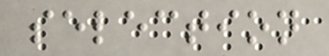selection
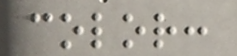color:
